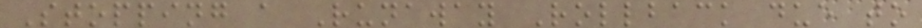Stopping a Runaway Rollback due to
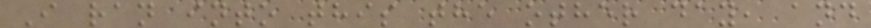I ran into this the other day, and
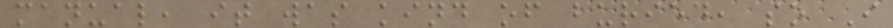manual, it was kind of buried, so I
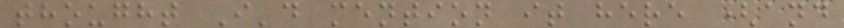thought I'd mention it here (and
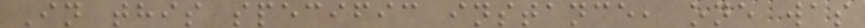In this specific instance, one was
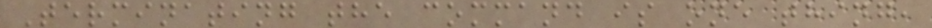Terminating the command is one thing,
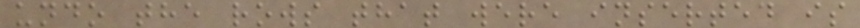undo the rows that were inserted is
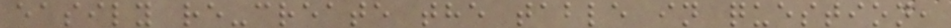easily re-create the table in question,
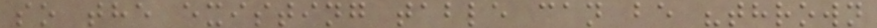so the existing table can be "thrown
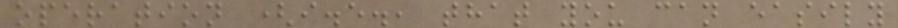operation (i.e., that you can easily
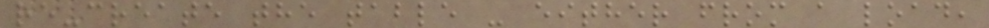re-create the table - either from a load,
